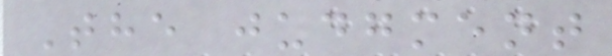The judgment
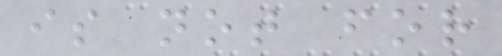is not for
